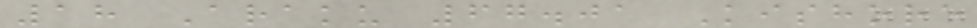18 Araku 67.01 Kishore
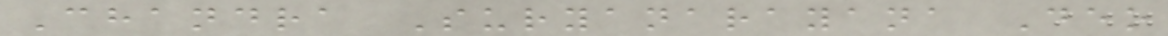Chandra Suryanarayana Deo
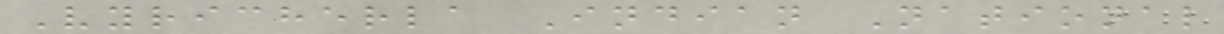Vyricherla Indian National
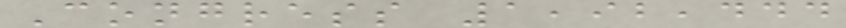Congress 1,92,444
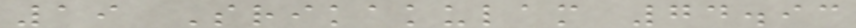19 Srikakulam 74.93
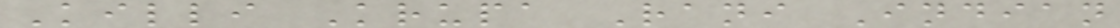Killi Krupa Rani Indian
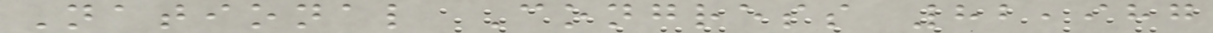National Congress 82,987
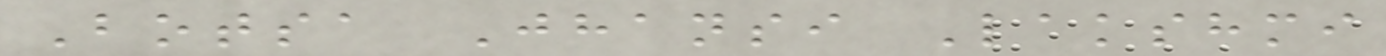Botsa Jhansi Lakshmi
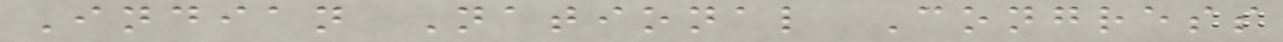Indian National Congress
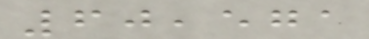60,571
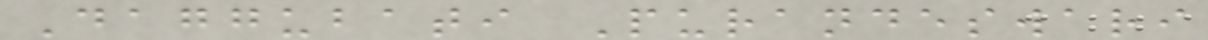Daggubati Purandeswari
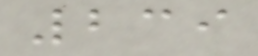239
